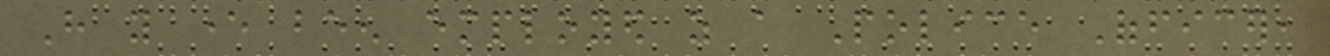Have you ever been employed as a Police Officer,
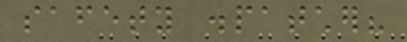safety dispatcher?
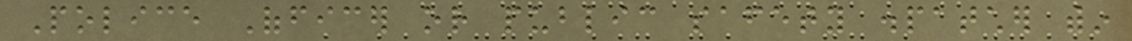Police Officer or public safety dispatcher within
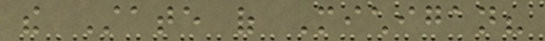the State of Michigan?
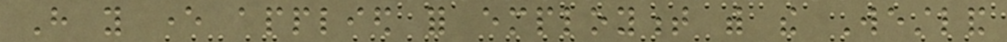Have you ever applied for employment with the Westland
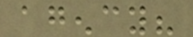agency?
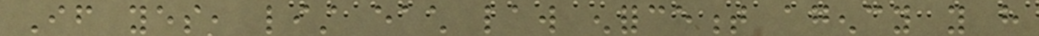If yes, list each law enforcement agency you have
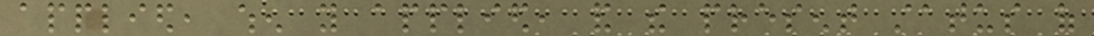applied, when you applied, and the present status of
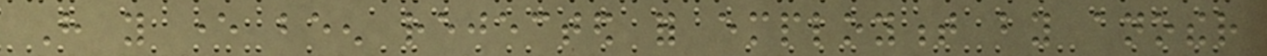Have you ever been rejected for employment by another
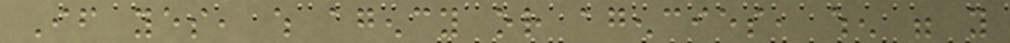If yes, which agency or agencies, when were you
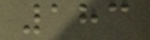183
